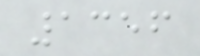1356
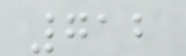712
